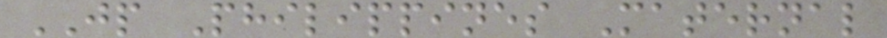JP Philippines Maternal
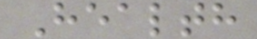Health
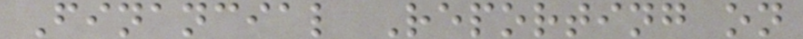Financial Reporting on
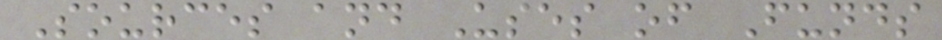Sources and Uses of Funds
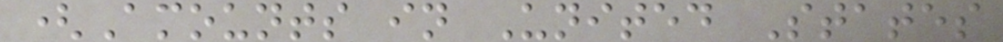(Amounts in United States
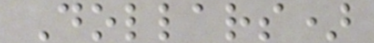Dollars)
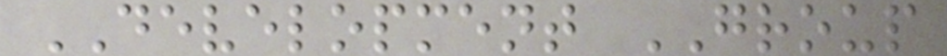DEVELOPMENT GROUP
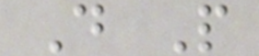D P
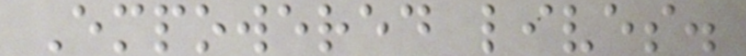Empowered lives.
